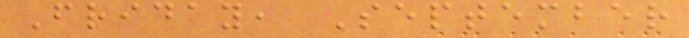Friday, September
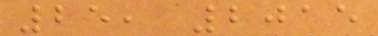25, 2015
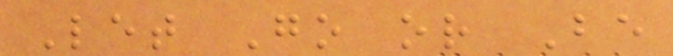Let Go or Be
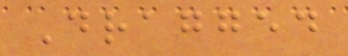Dragged
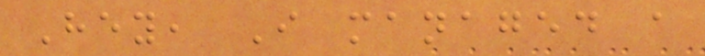Hey, I managed a
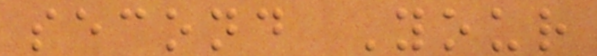second Your
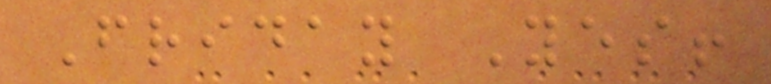Friday Yes!
